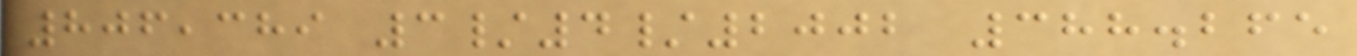806,389 3/4/2002 388.265
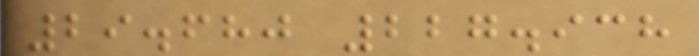29.680 227.938
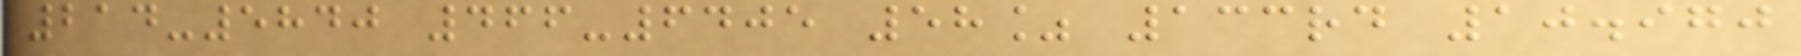214-5840 466-6405 58% 133rd 10.970
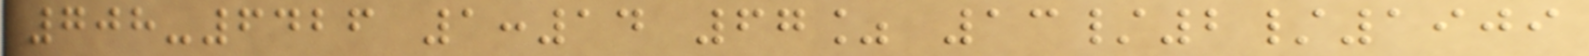708-6426 1:14 67% 13/2/1909
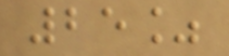25%
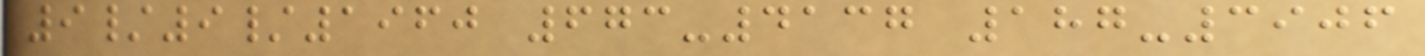9/9/1960 673-4137 187-3906
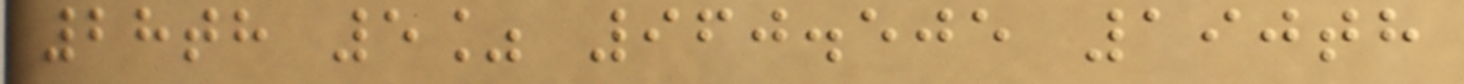28th 5% 960.505 190th
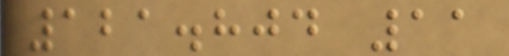121.804 11
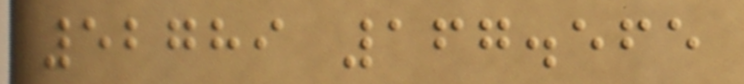52789 167.565
